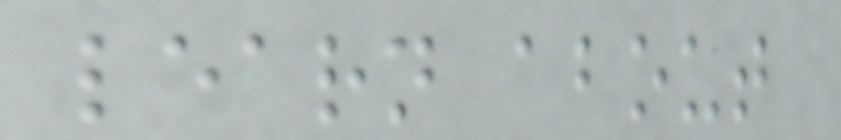learn about
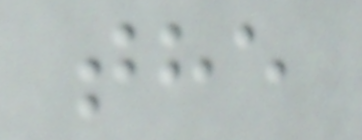the
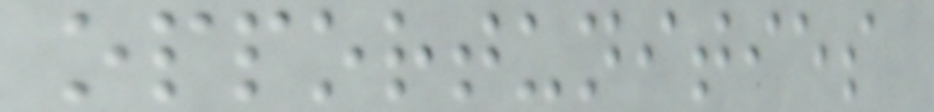opportunities
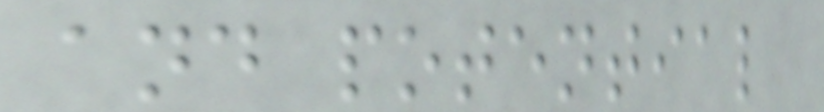and potential
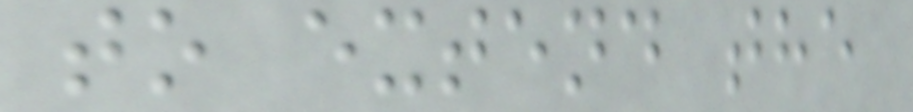to extend the
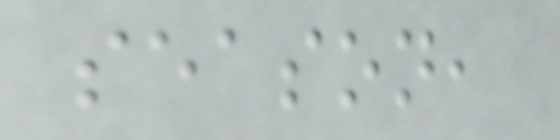season,
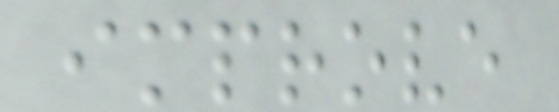improve
